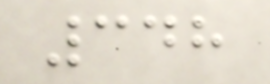348
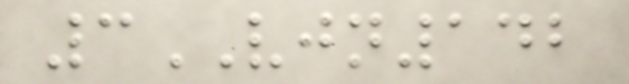3VJN142
